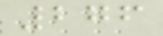276
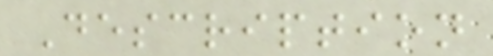Description
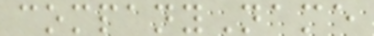companyName
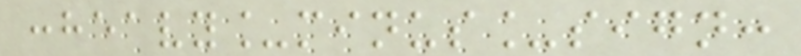:heavy_minus_sign:
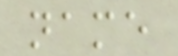name
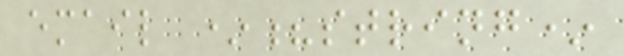email *?string*
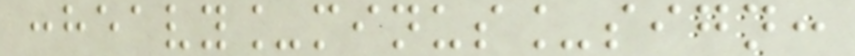:heavy_minus_sign:
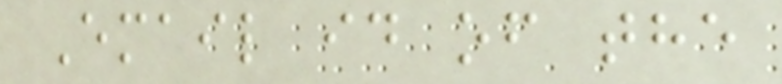Email id of the
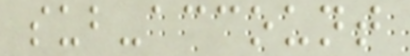sub-account
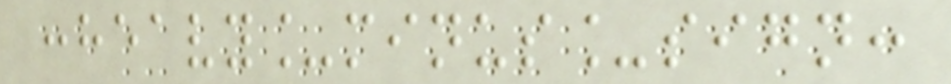:heavy_minus_sign:
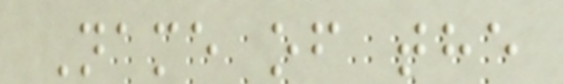Name of the
